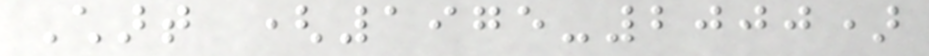Chart (1975-2000)
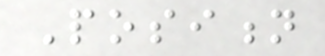Position
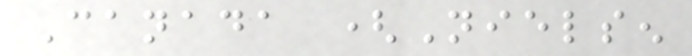Canada (Nielsen
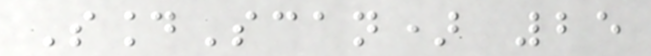SoundScan) 25
